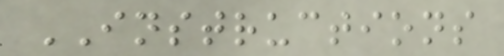INSTRUCTIONS
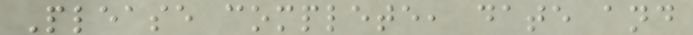Please complete, date and
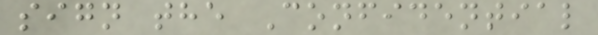sign the Confidential
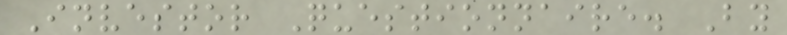Investor Questionnaire. By
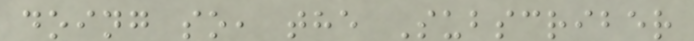doing so, the Subscriber
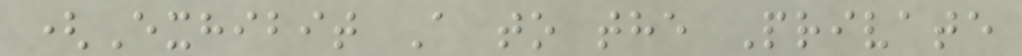(Exhibit A to the Private
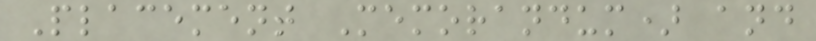Placement Memorandum) and
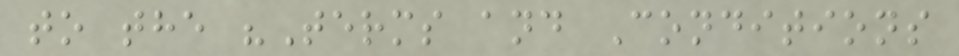to the "Terms and Conditions
